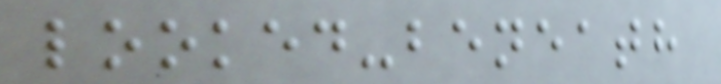looked-beneath
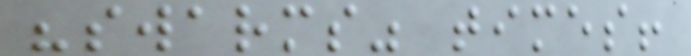"swarms" times!
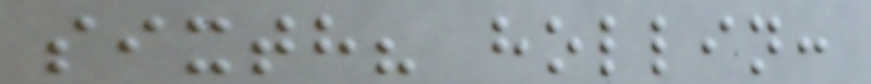sixth? hollin:
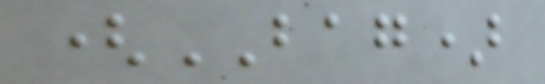(BAG)
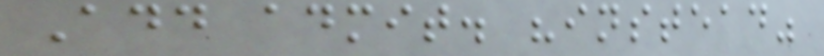Add admit. "instead"
